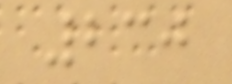230
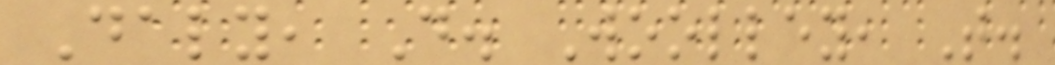Daly, D. Woolley, T.
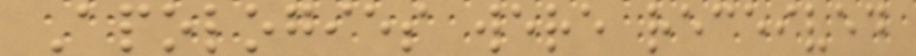Apologies were received
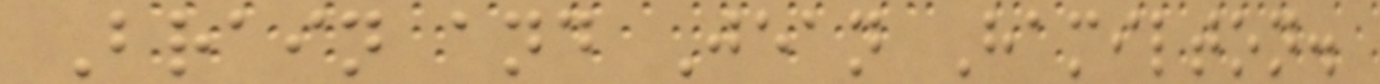Brain and Jean Hamilton.
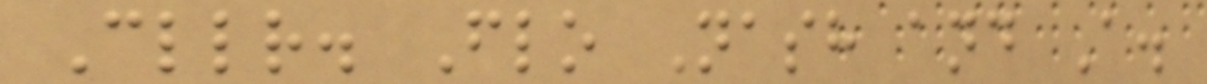Cllr. Flo Nash and A.
